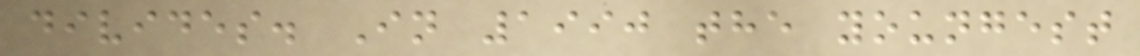divides. In 1990 the youngest
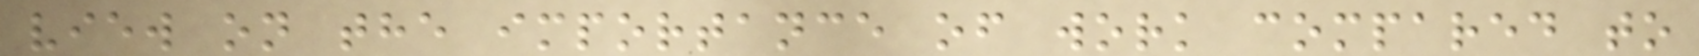view on the importance of work compared to
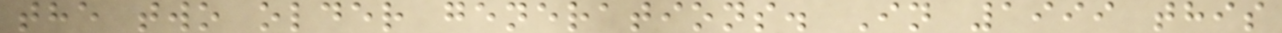the two older generations. In 1999 this
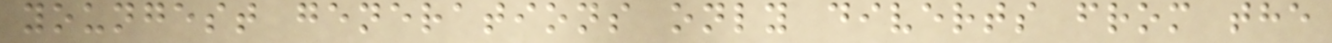youngest generations only diverts from the
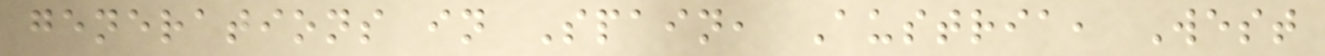generations in Spain, Austria, West
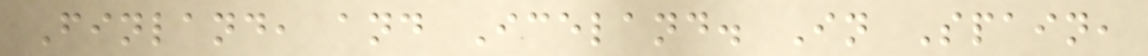Finland, and Iceland. In Spain,
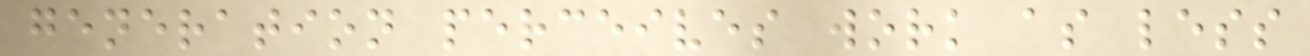generation perceives work as less
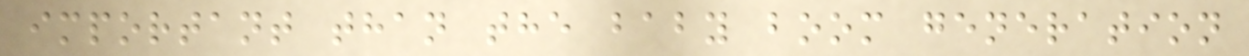important than the baby boom generation
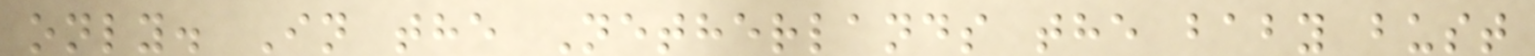only. In the Netherlands the baby bust
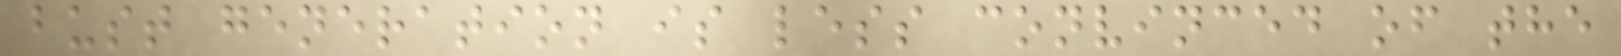bust generation is less convinced of the
